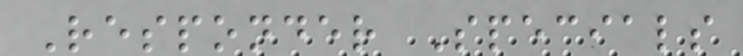Responder Specials
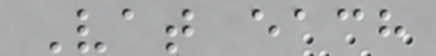Vat each
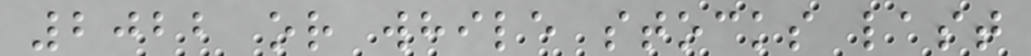2022 or while stocks last
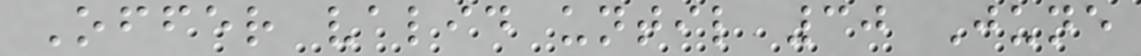Offer valid until 30 June
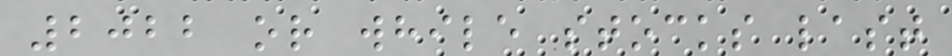2022 or while stocks last
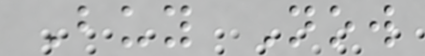Buy Now
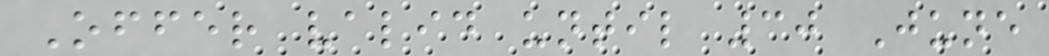Offer valid until 30 June
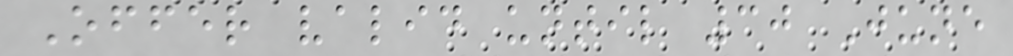Offer valid until 30 June
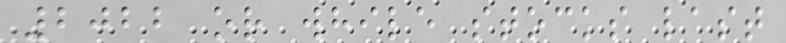2022 or while stocks last
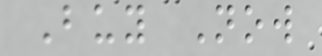Buy Now
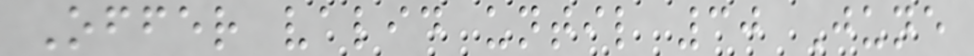Offer valid until 30 June
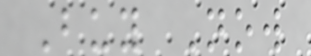Buy Now
